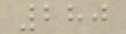280
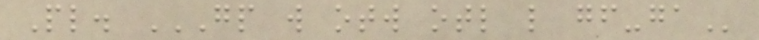Pl. GP W OTW OTL L GF-GA
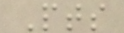Pts
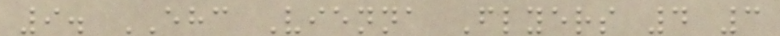9. EHC Vienna Flyers 4 3
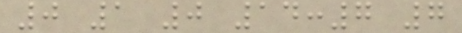0 1 0 14:7 7
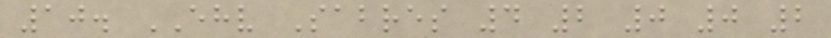10. EHV Sabres 4 2 0 0 2
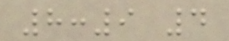8:9 4
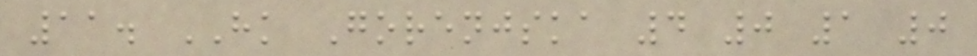11. HK Gorenjska 4 0 1 0
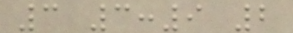3 3:9 2
